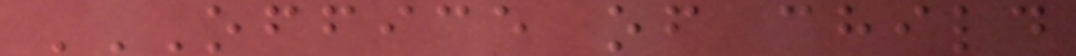OFFICE OF CHILD
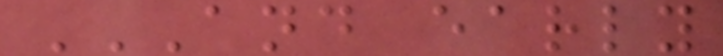AND EARLY
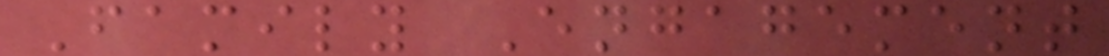Family Engagement
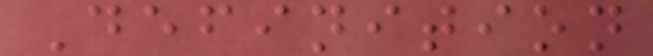Definition
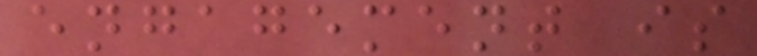engagement is
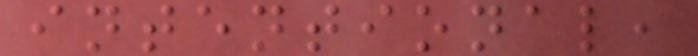intentional,
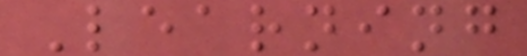Learning
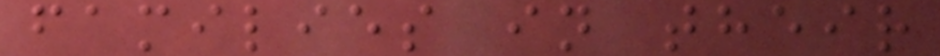families in their
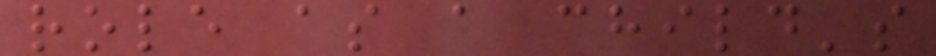role as a child's
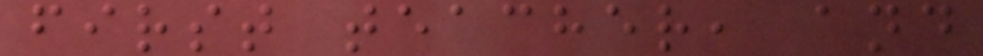first teacher, and
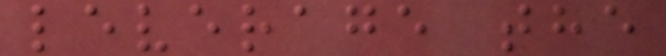leverage the
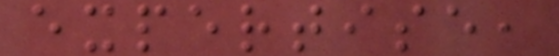expertise,
